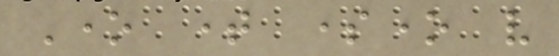One time someone very
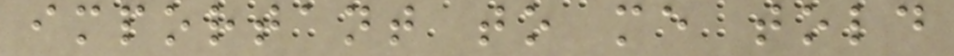important to me told
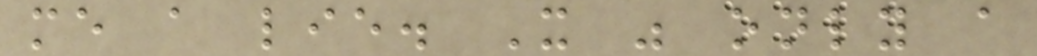me a lie. It was only a
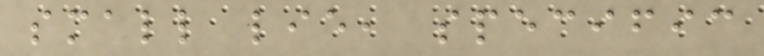small lie, specific
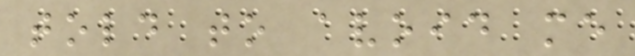told to avoid me
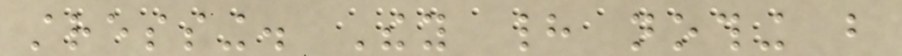stressing. They had nothing but
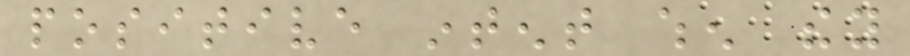positive intent when they
